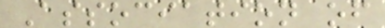Association of
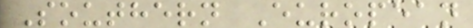Southern European
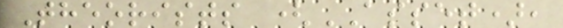Theorists (ASSET),
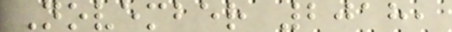November 2018,
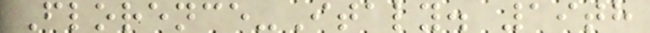Florence-Italy. 19th
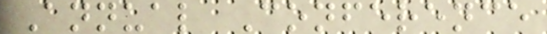Annual Conference
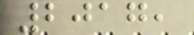2017,
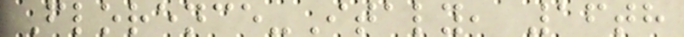Florence-Italy, 16th
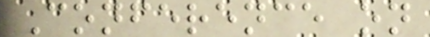Conference on
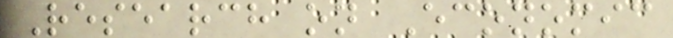Research on Economic
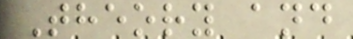Theory and
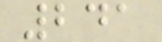241
